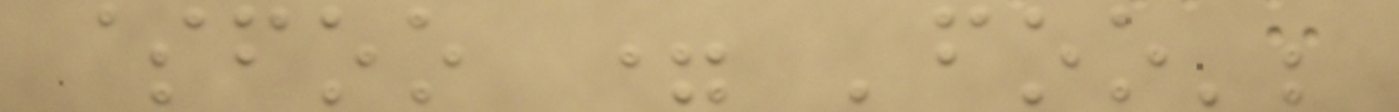$foo = 'foo';
